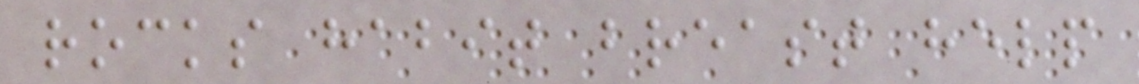rocks habit breast help
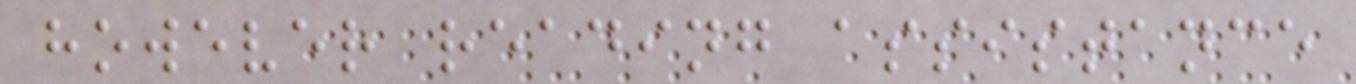however reading assistance
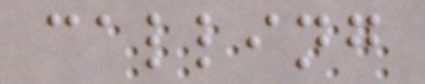calling
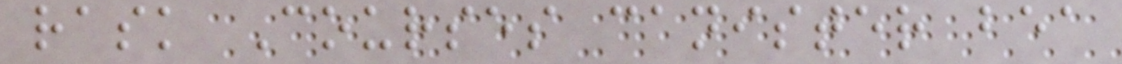rask Courses canister bea
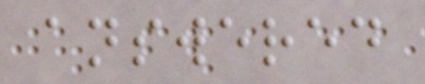answered
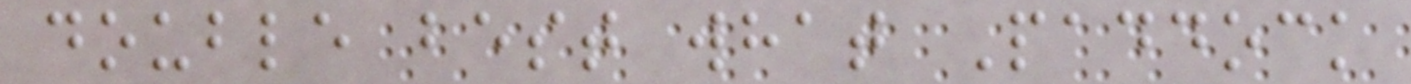double best what Paddock
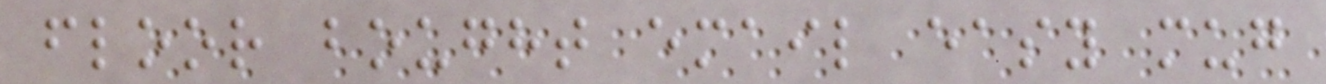floor bought email easy mug
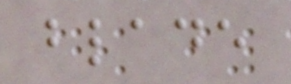blade
